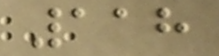118
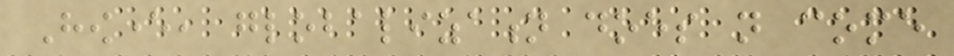However, globalization does not come
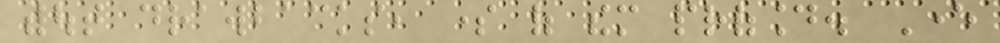without drawbacks, some of them profound. Ever
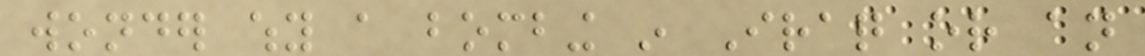wonder why a bombing in Iraq or an
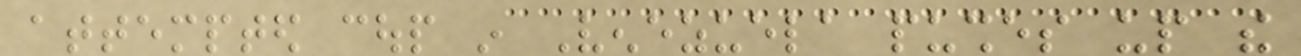attempted coup in Venezuela pushes up the
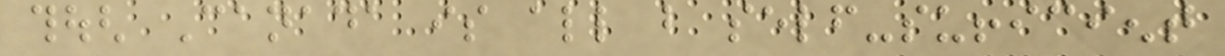though Canada is all but self-sufficient
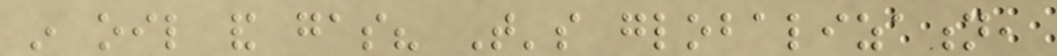in oil and gas? That's globalization,
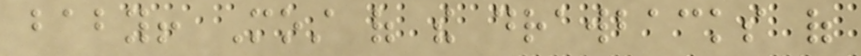baby! Most of the drawbacks of
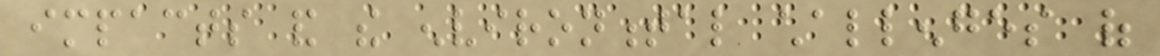impacts and the environmental challenges of
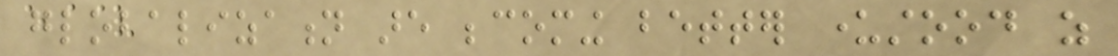globalization are becoming better understood as
